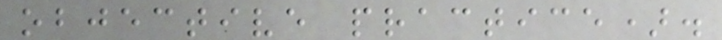objective practice).
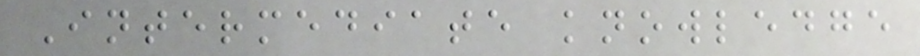Intermediate knowledge
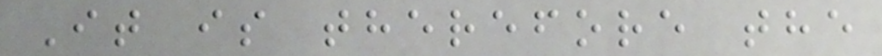It is therefore the
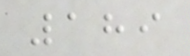189
